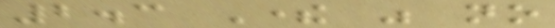2.3 There was no
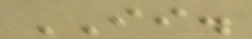II.
